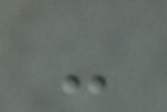-
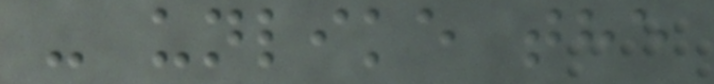- unlike the
